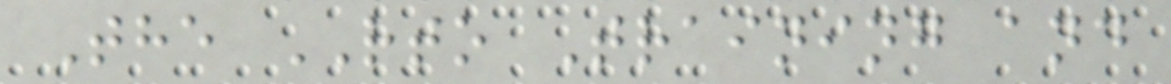The RTO Training and
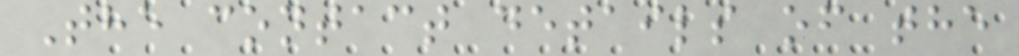The contact details of the
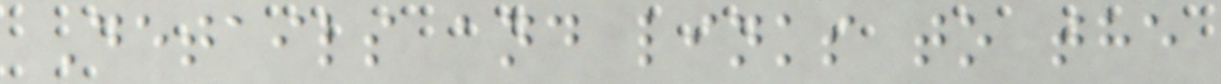Details and links to the
